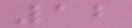12
